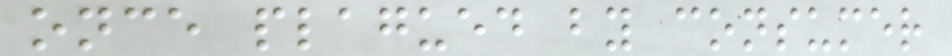once plagued by consumer
